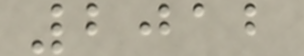2012
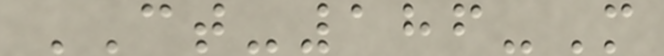CT-186-M
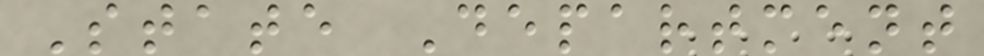State Department
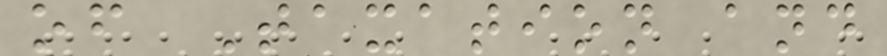of Taxation and
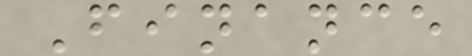Finance
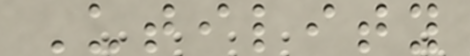Utility
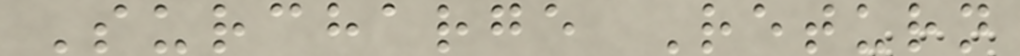Surcharge Return
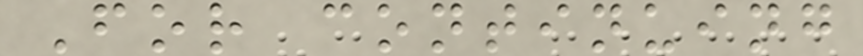For continuing
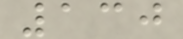130
